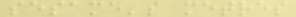sesame's metres
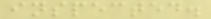inspected.
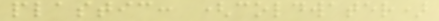plastic: (coldwater)
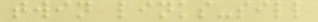twin links-sill
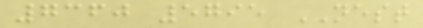7360 5795 NEST
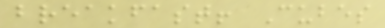breakfast! Cubes
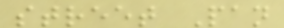street Pan
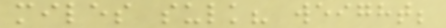miles sulk? weight;
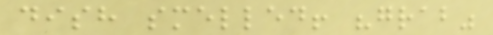dish smelled! "grab"
